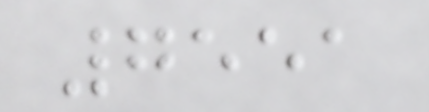7551
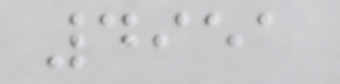4951
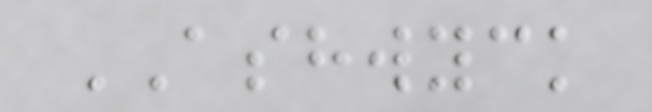ASHWYCK
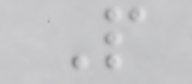P
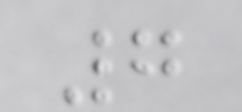7
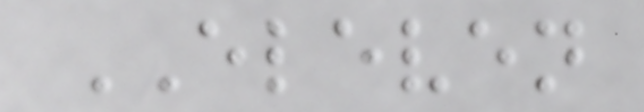ELEVEN
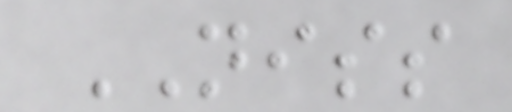NISS
